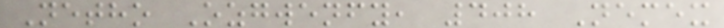Netho Ozgwenfy, 408 Nemex
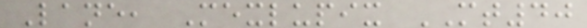Lane, Mexlupix MT40
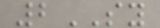2SY
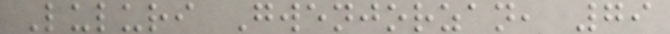Luluri Gwenjorzan, 79
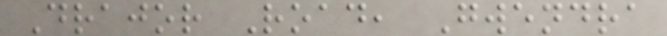Drajor Road, Gwendra
